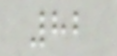82
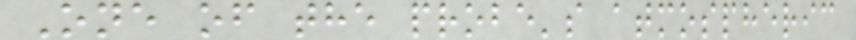One of the probe's atmospheric
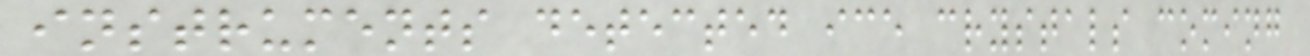instruments detected ice crystals coming
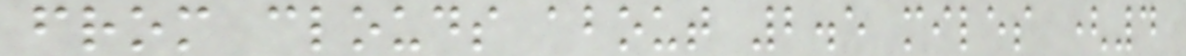from clouds about 2.5 miles (4
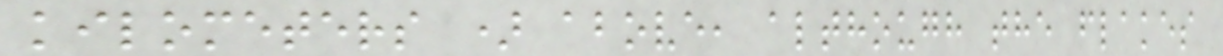kilometers ) above, although the flakes
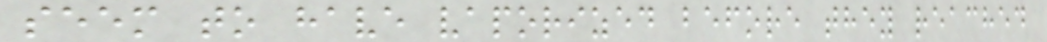seem to have vaporized before they reached
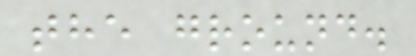the ground.
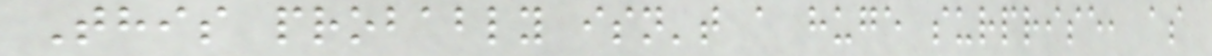This probably isn't a huge surprise, as
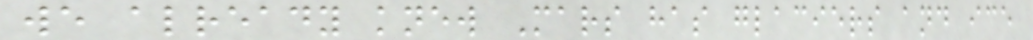we already knew Mars has glaciers and ice
